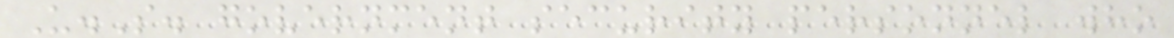U.S. government security personnel who
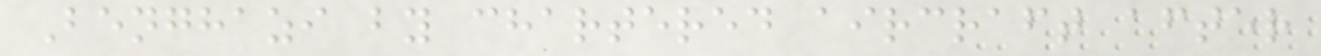Benghazi by chartered aircraft after
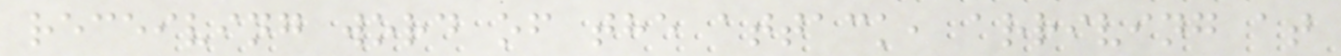receiving word of the attack, arriving at
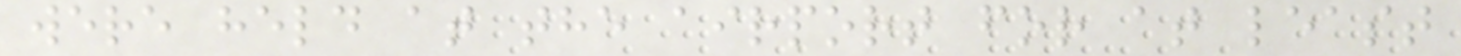were held at the airport for at least
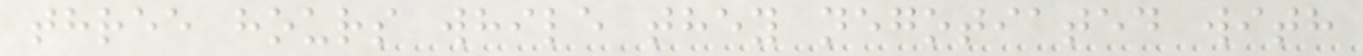three hours while they negotiated with
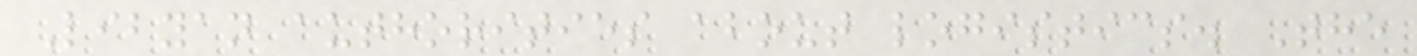Libyan authorities about logistics. The
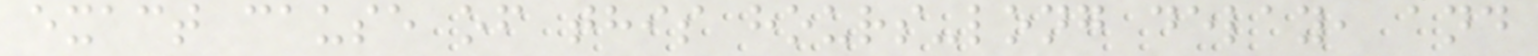exact cause of this hours-long delay, and
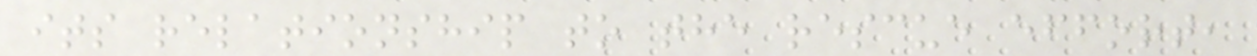its relationship to the rescue effort,
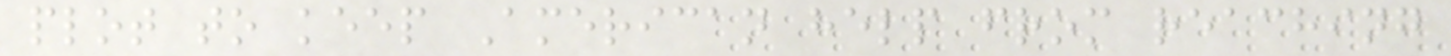plot to keep American help from reaching
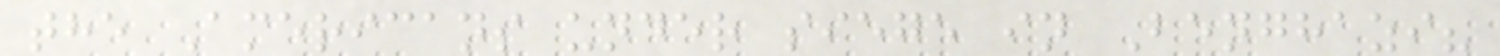the Americans under siege in Benghazi?
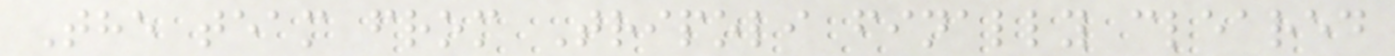The team from Tripoli finally cleared
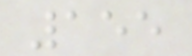155
